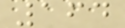164
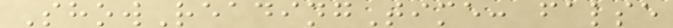ShowReadingTime: false
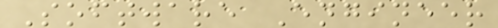Software Engineer
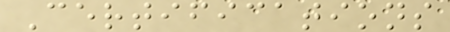Certifications
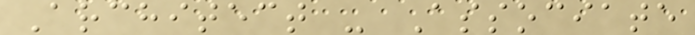Architect - Associate
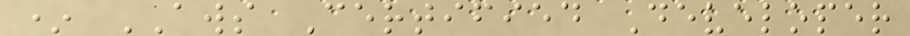* AWS Certified Developer
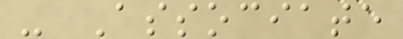- Associate
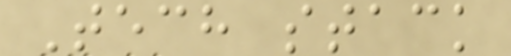Tech stack
